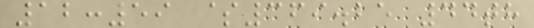12:59 $369.25 44th
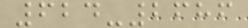624-2686
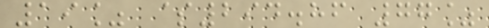19% $294.86 77%
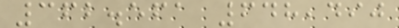362.561 648,490
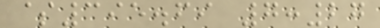$395.69 7:27
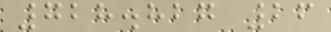728.827 26
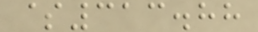$313.88
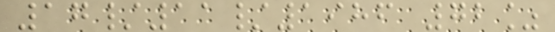17/11/1986 72%
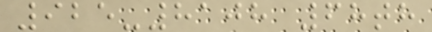925-8108 68th
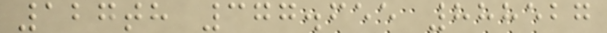127th 377.655 888527
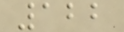122
